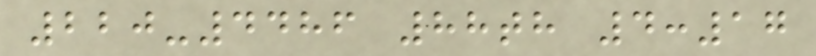220-4486 88th 4:17
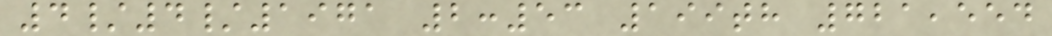4/4/1971 2:53 199th 721,554
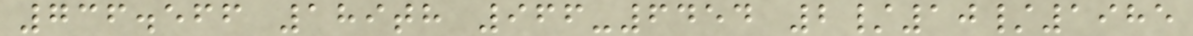736.566 189th 966-6454 2/10/1985
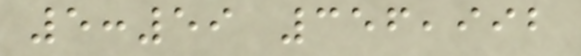5:59 356,992
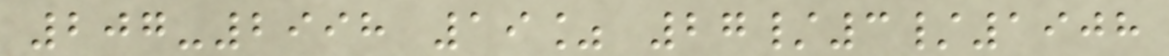207-2998 19% 27/3/1908
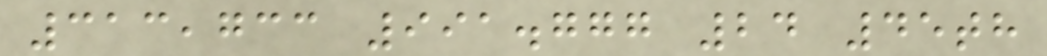313,733 991.777 24 45th
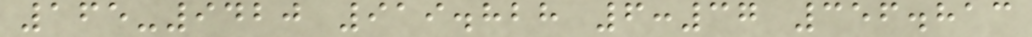165-9420 919.828 6:37 356.813
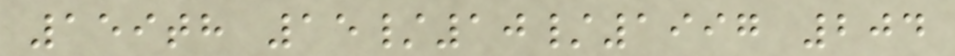159th 15/10/1997 204
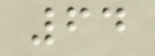64
